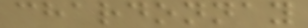chardonnay
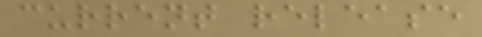current release
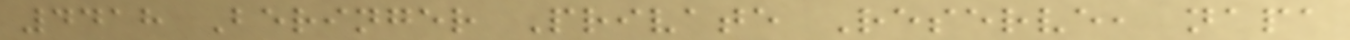4418 Beringer Private Reserve, napa
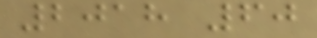2018 60
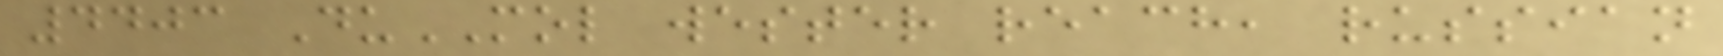4403 DuMOL wester reach, russian
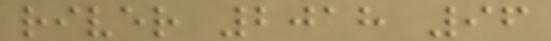river 2018 96
